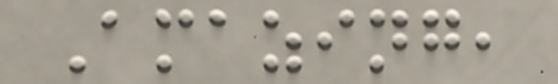Amazing,
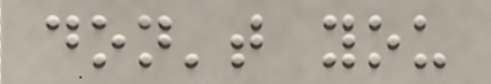don't you
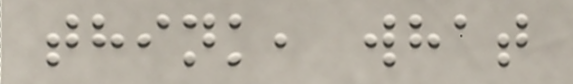think, what
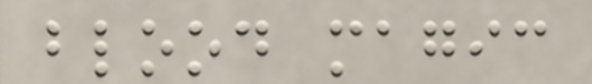blood magic
